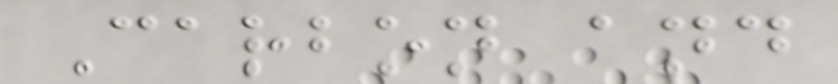Carbon and
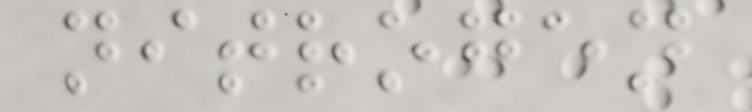nitrogen
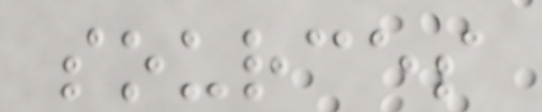sources
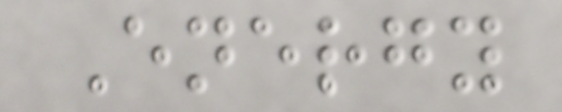Energy
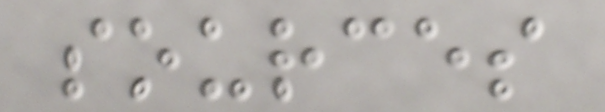sources
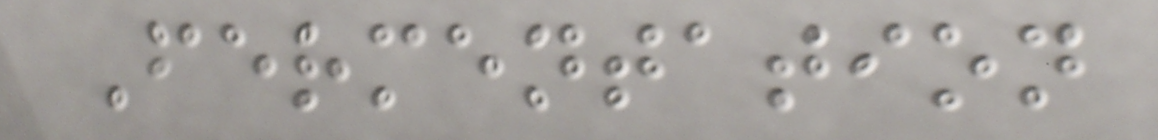Fermentation
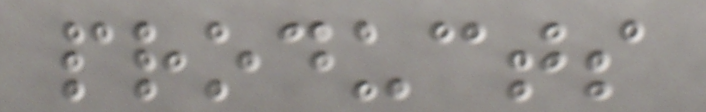products
